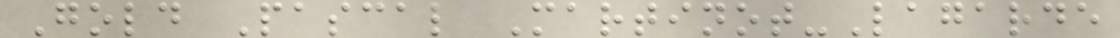Gold Pascal Martinot-Lagarde
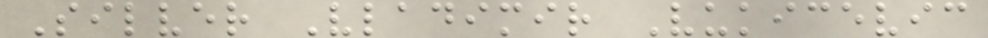Silver Vladimir Vukicevic
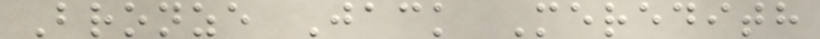Bronze Jack Meredith
